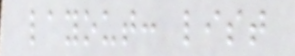layout: list
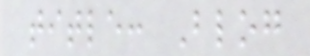title: Blog
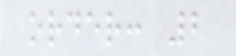order: 2
